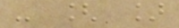- [ ]
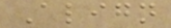Align
